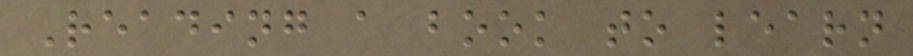Reading a book to learn
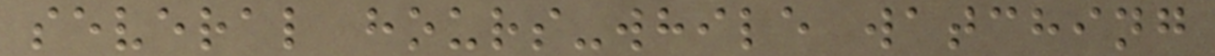several hours-while watching
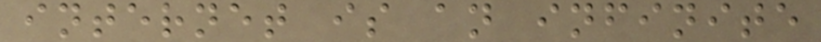internet is an infinite
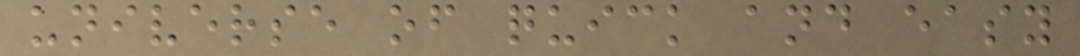universe of quick and easy
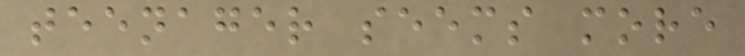teenager seems more
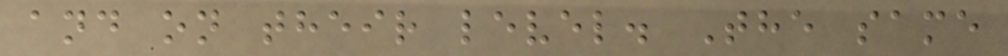and on their level. The same
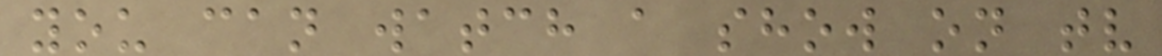you can watch a show on tv
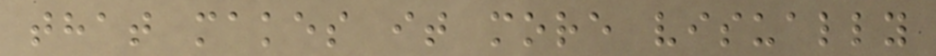that makes it more visually
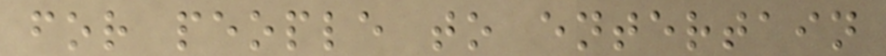for people to entertain
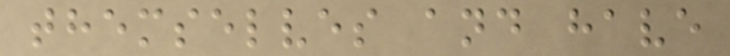themselves and have
